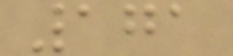171
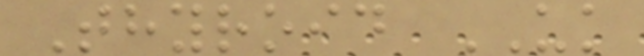Thyroid UK
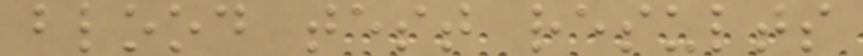blood test results
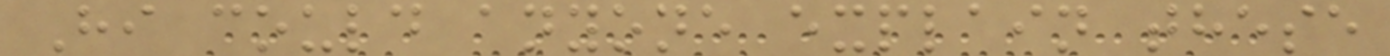Hi could anyone explain these
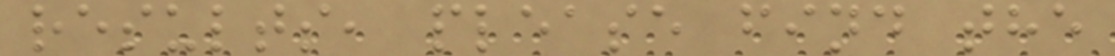results, please find the
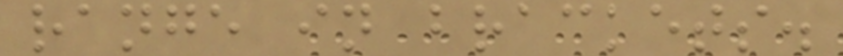range in brackets.
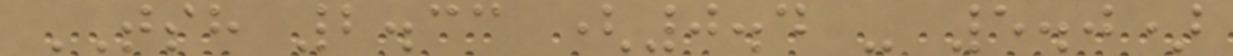TSH 2.33 (0.4 - 5.0)
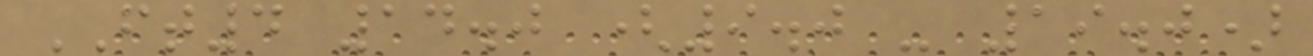FT4 14.0 (9.0 - 19.0)
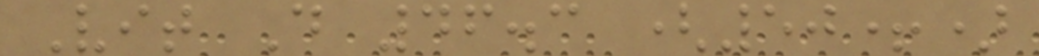Vit D 46.3 (50+)
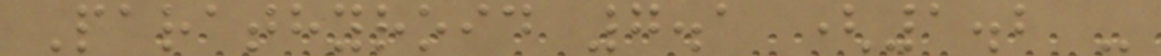Parathyroid 7.1 (1.2 -
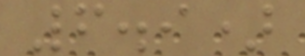6.9)
